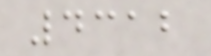4312
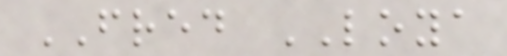FRED LOYA
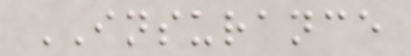INSURANCE
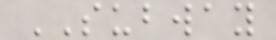SUBWAY
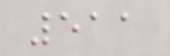511
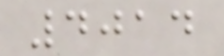4014
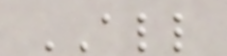ALL
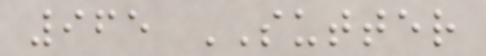965 SUTTER
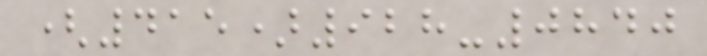(415)928-0840
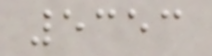5353
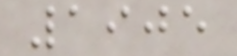1905
